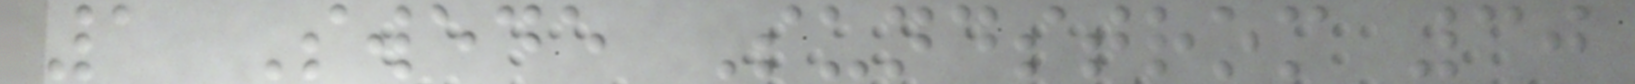1 Swede Sundstrom 30
